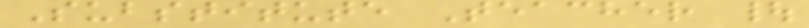Substitute Teacher |
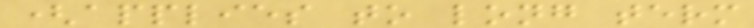(applies to long term
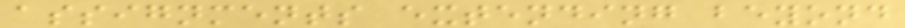assignments extending beyond
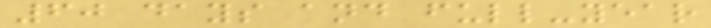60 days and full-year
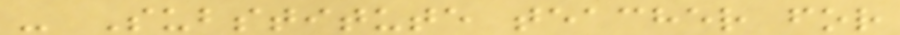- Substitute teacher for
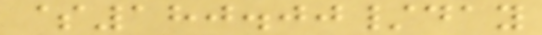$180.00/day
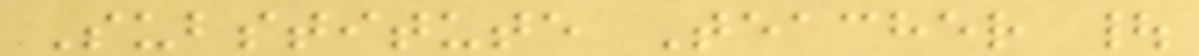Substitute Teacher |
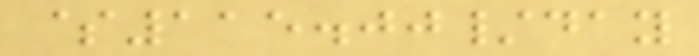$115.00/day
